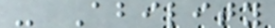- Ability
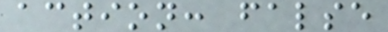action: false
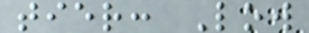tier: Low
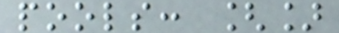pools: []
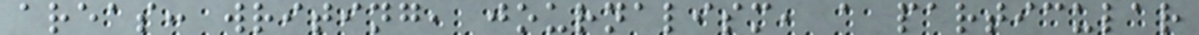areas: writing, journalism, a particular
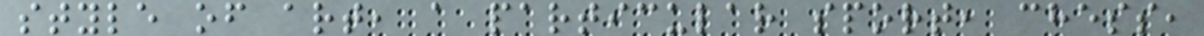style of art, a particular sport, chess,
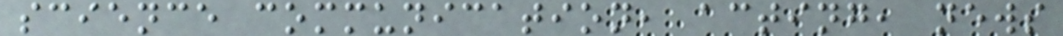science communication, acting, news
